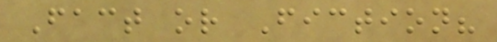Fact or Fiction?
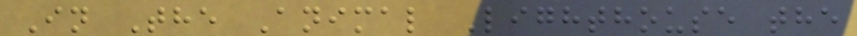In The Animal Lighthouse the
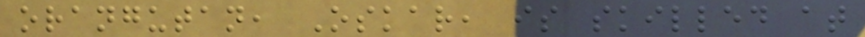orangutan, Oskar, is skilled at
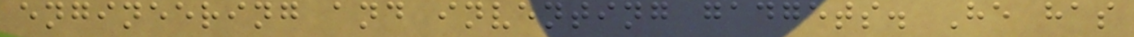engineering and inventing gadgets. He has
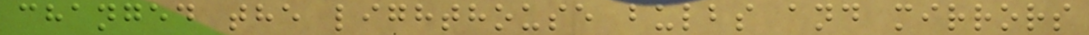changed the lighthouse bulbs and mirrors
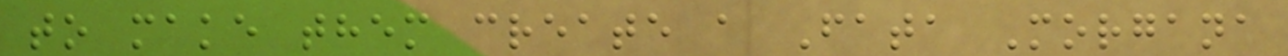to make them create a Fata Morgana
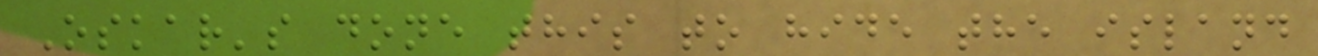Oskar's done this to hide the island
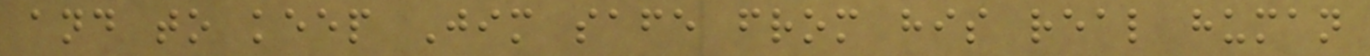and to keep Jim safe from his real human
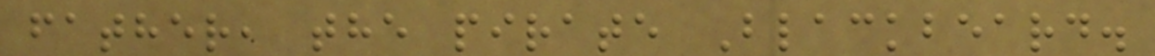father, the pirate Blackbeard.
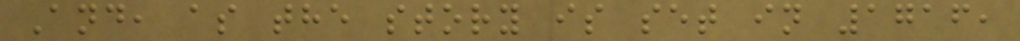And, as the story is set in 1716,
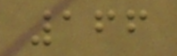166
